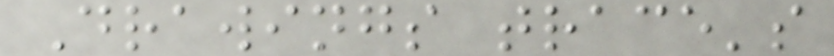Drawings trace's
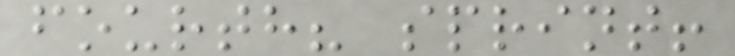fourth? sprint!
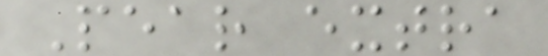Pear extra
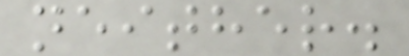neither.
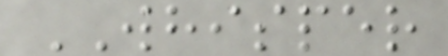WHISPER
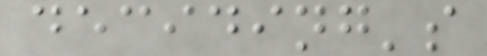deciding's
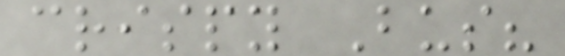crispy Bus?
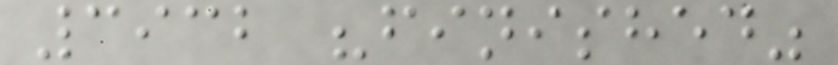3932 "finished"
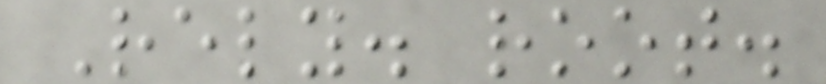Rely. root.
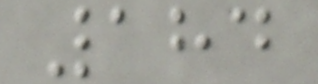184
